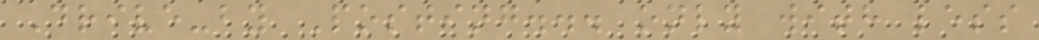Drive-by Posting... only with less
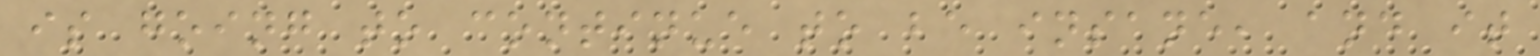is going to continue to be insane, and it
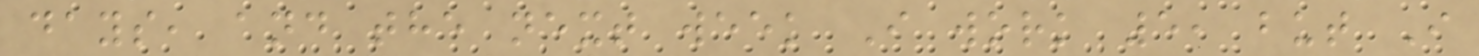days, and the next week I work 5, but I
